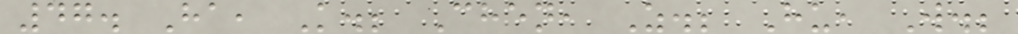47. Ha, K.; Chen, Z.; Hu, W.;
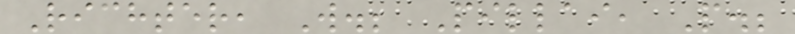Richter, W.; Pillai, P.;
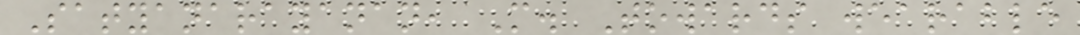Satyanarayanan, M. Towards wearable
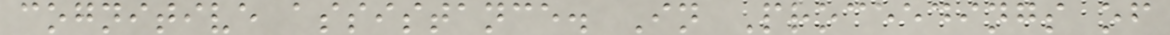cognitive assistance. In Proceedings of
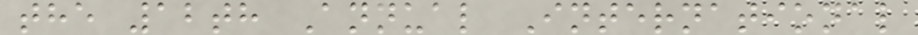the 12th Annual International
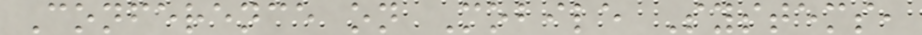Conference on Mobile Systems,
